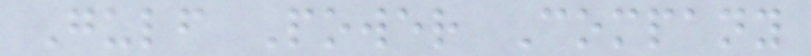Gulf Power Company
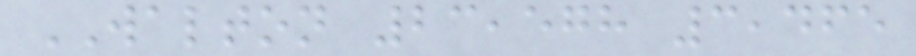WALTON 23,578 3,465
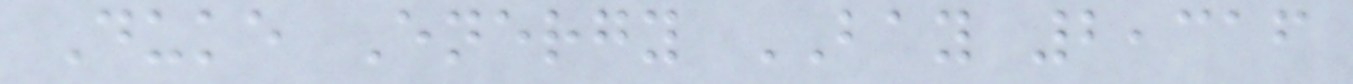Duke Energy BAY 2,316
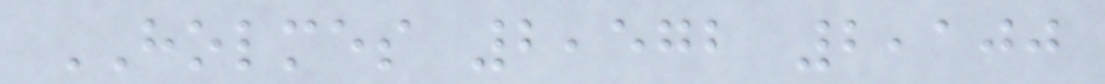HOLMES 2,572 2,100
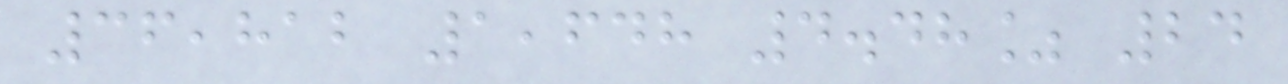36,812 1,648 4.48% 24
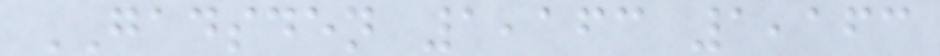GADSDEN 1,163 1,163
